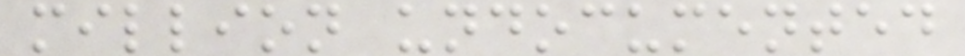million undocumented
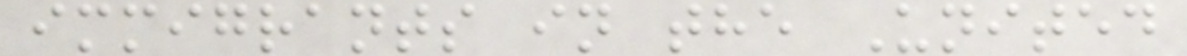immigrants in the United
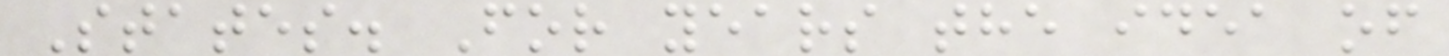States. For years the idea of
